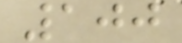100
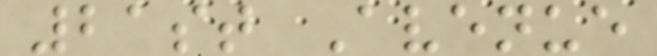21st Avenue
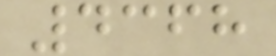4368
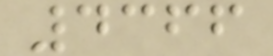4366
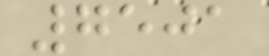7501
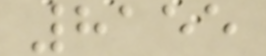8155
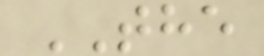THE
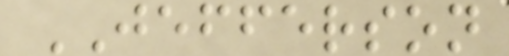JEFFERSON
